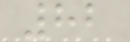82
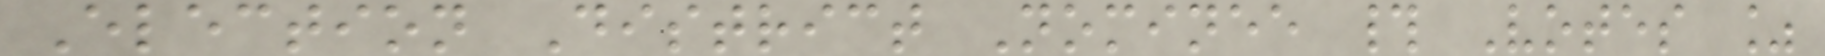Election District Nominee # Votes %
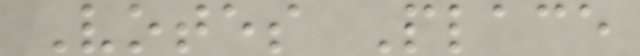Votes Place
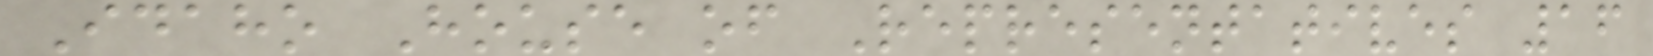Idaho House of Representatives 16
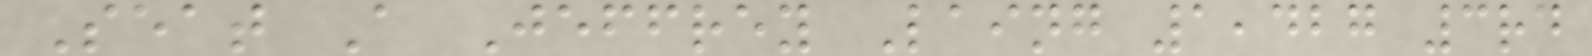Seat A Jeffrey Laing 1,427 3rd
